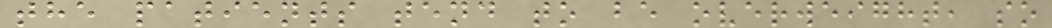the patients tend to be overweight, so
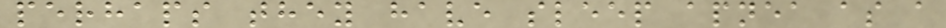perhaps they have sleep apnea as a
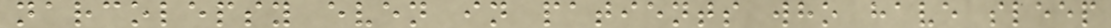narcolepsy even in patients who have sleep
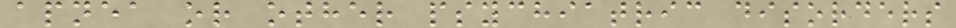apnea or other psychiatric disorders
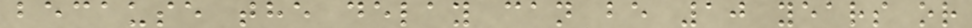because the delay can be 10 years or
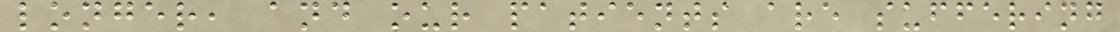longer, and our patients are suffering
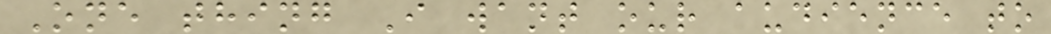One thing I want our audience to
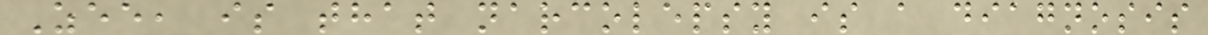Zee, is that narcolepsy is a diagnosis
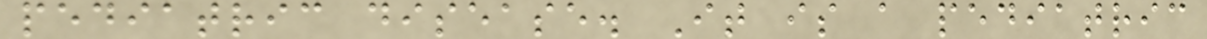pediatric disease. It is a pediatric
